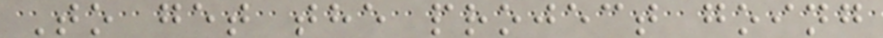To get the project going
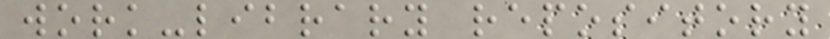work-library repository
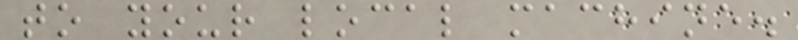to your local machine.
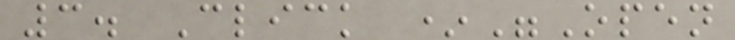3. Click *"Open
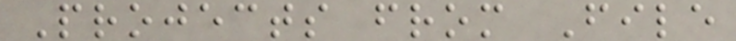Projects from File
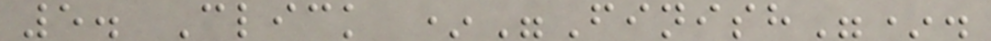5. Click *"Finish"*.
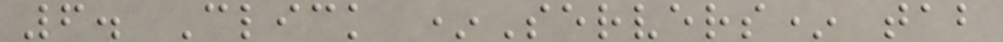6. Click *Servers* tab
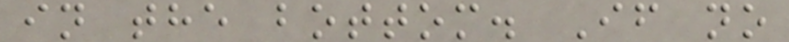in the bottom. If no
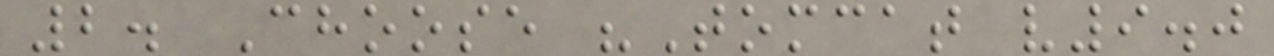2. Choose "Tomcat v9.0
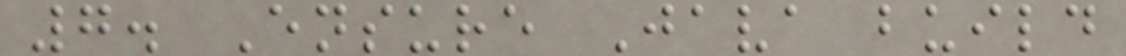7. Ensure Java build
